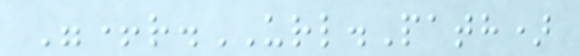"+r.URL.Path)
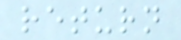return
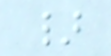}
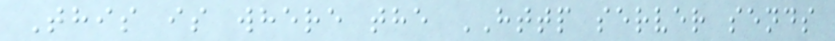This is where the HTTP server sends
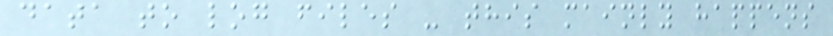data to log files - this mainly happens
